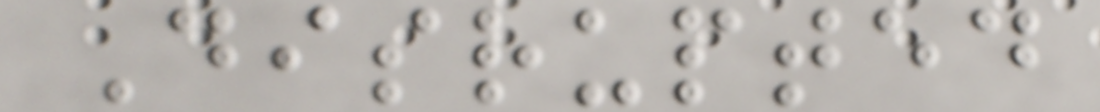Disrupted
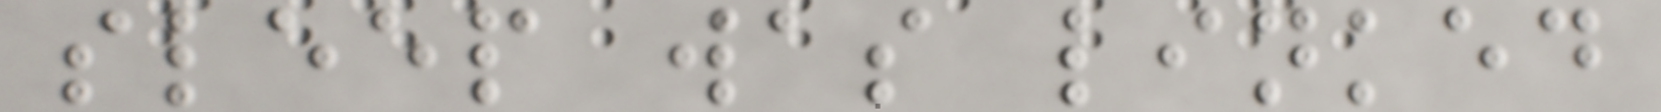sleep was linked
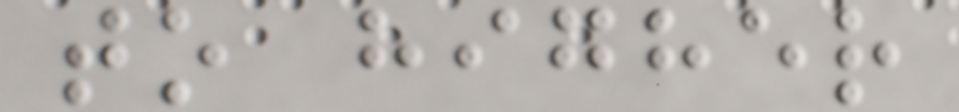to higher
